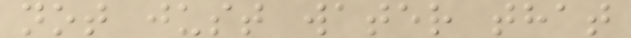not just water that
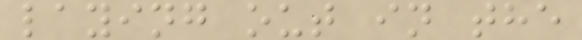laying out in the
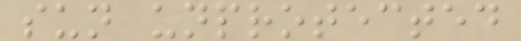sun unprotected
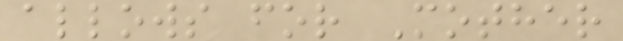allows for Mother
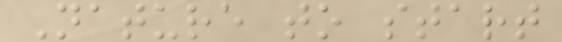Nature to start
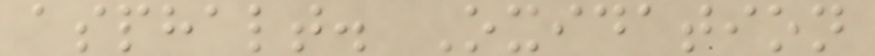asphalt. Oxidation
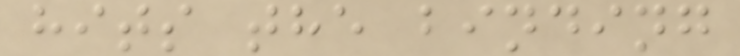hits the binding
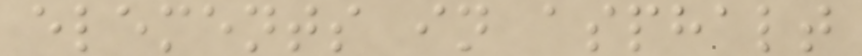elements in asphalt
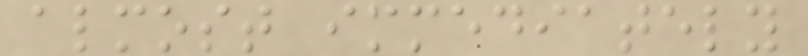almost immediately
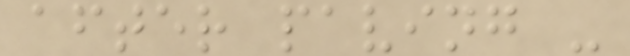after paving -
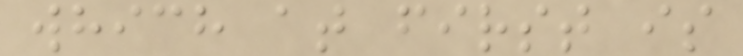which at first is
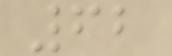62
